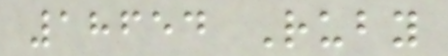18654 Ruby
